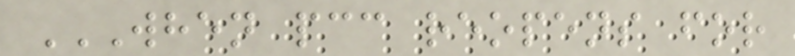WHEN PCC REOPENS FOR
